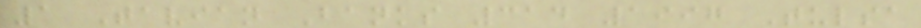1 Tavian Banks 314 1997 Tulsa
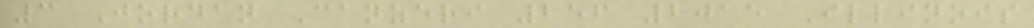3 Jordan Canzeri 256 2015 Illinois
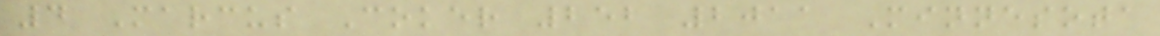4 Marcus Coker 252 2011 Minnesota
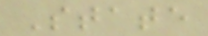State
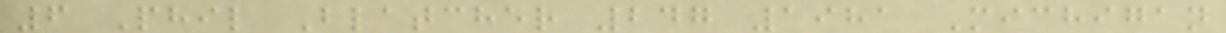6 Phil Blatcher 247 1981 Michigan
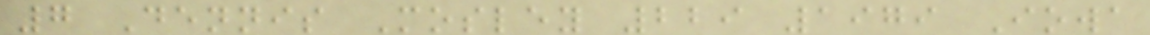7 Dennis Mosley 229 1979 Iowa
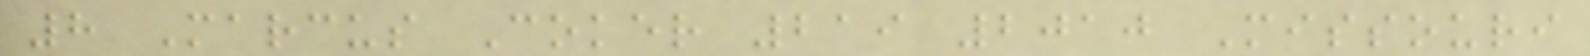8 Marcus Coker 219 2010 Missouri
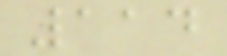114
